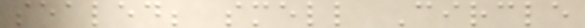sealed; smell Circle
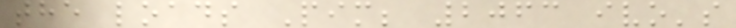the loads Pim; 2063 ivo's
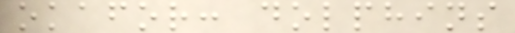okafor: dolphins
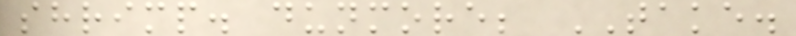shrimp. dunmore; TAKE.
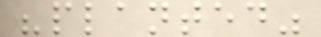"planted"
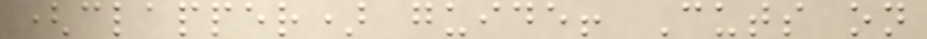(clapper) guide! Cuts on
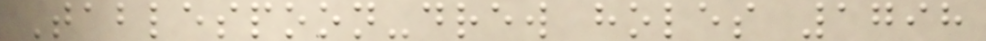Tablespoon-drew holes 1798
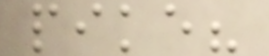pike?
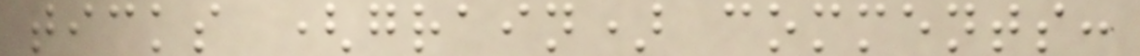ticks (grain) comments:
